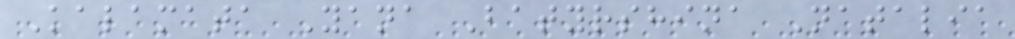Kalamata Yana Batyrshina Natalia
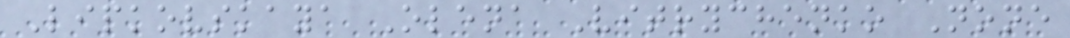Lipkovskaya Olena Vitrychenko None
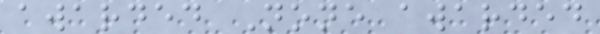awarded None awarded
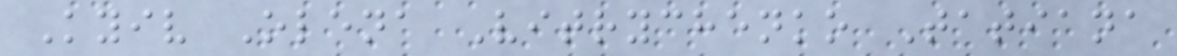Kyiv Olena Vitrychenko Tatiana
